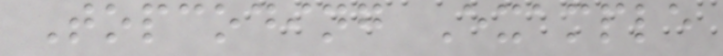Topcoding Example
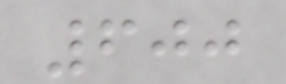600
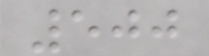500
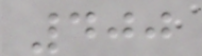400
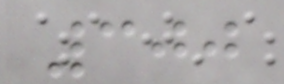300
